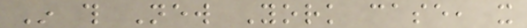In this New York case, it
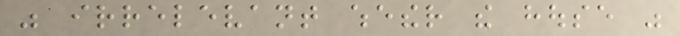was irrelevant whether the house was
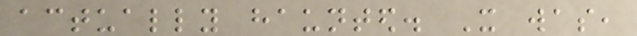actually haunted. It was,
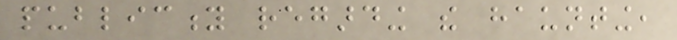publicity regarding the haunting,
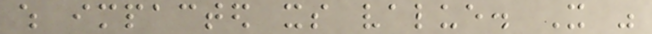which impacted its value. It was
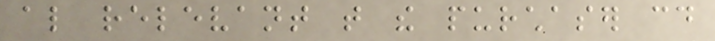also relevant that the purchaser could
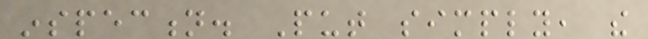inspection. Put simply, the
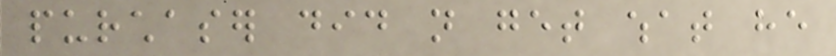purchaser did not get what he
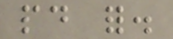paid for.
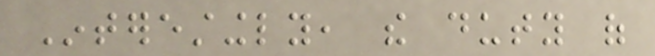Interestingly, the duty of
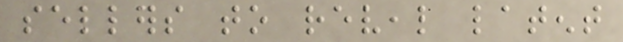sellers to reveal latent
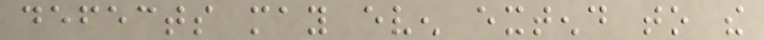defects may even extend to the
